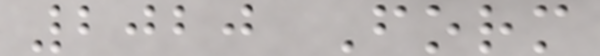2020 Form
